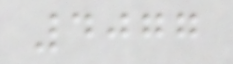4077
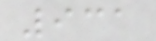931
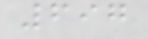697
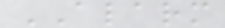ALARM
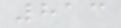813
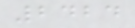2424
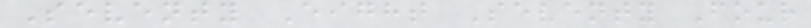Seventy Eight Seventy Four
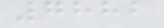7882
